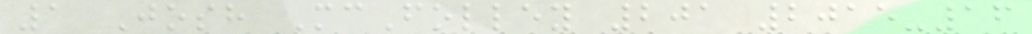1 Josh McFolley 201 2015-16
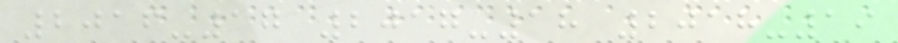2016-17 2017-18 2018-19
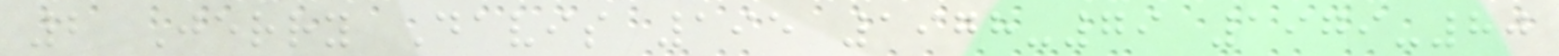2 Jerry Davis 195 1978-79 1979-80
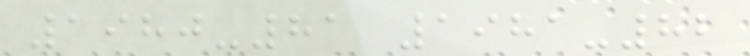1980-81 1981-82
